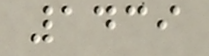1439
